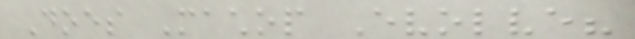Does Machop Evolve?
